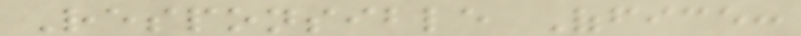Responsible Office:
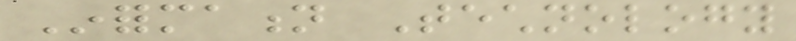Information Technology
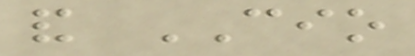and CIO
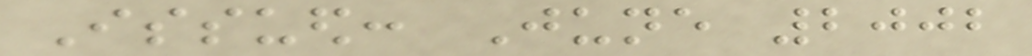Issued: June 2002
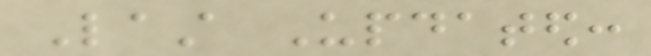Last Updated:
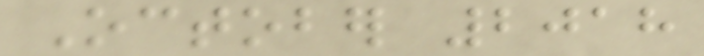October 2018
